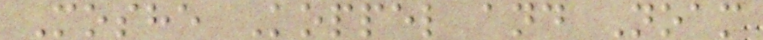Moshe Koppel and Noam
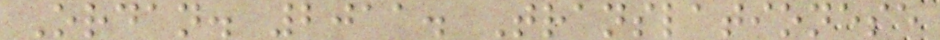Ordan. 2011. Translationese
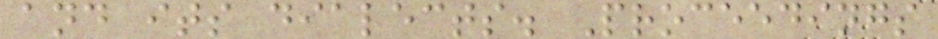and its dialects. Proceedings
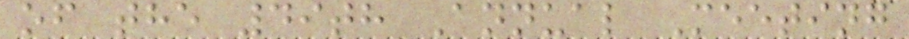of the 49th Annual Meeting
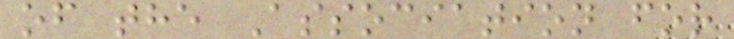of the Association for
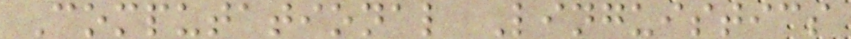Computational Linguistics
